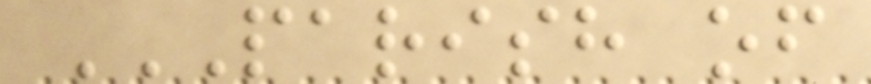PARISH OF
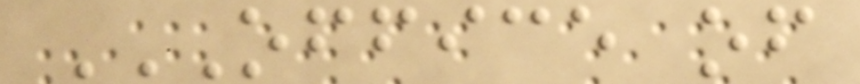OFFICE OF
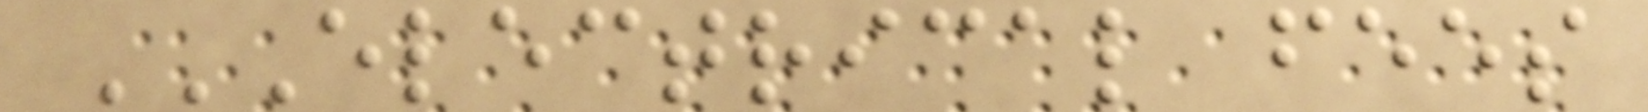ELECTRICAL FEES
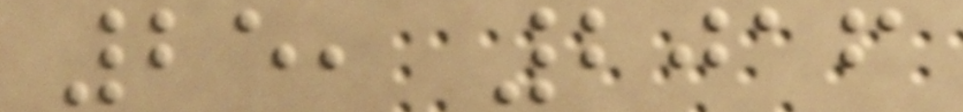25, 2016
